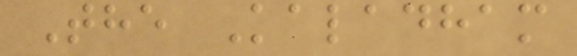The Kaladham
